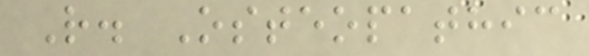R. Osteopathic
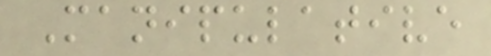Manipulative
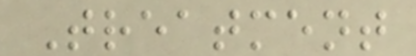Treatment
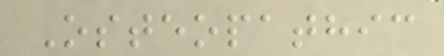Osteopathic
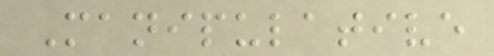Manipulative
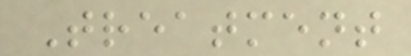Treatment
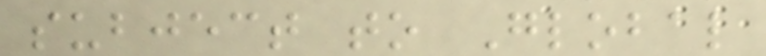subject to Global
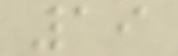19
